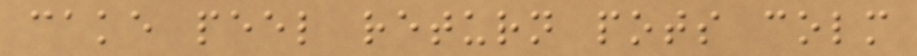cake peel return pots colm
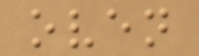oven
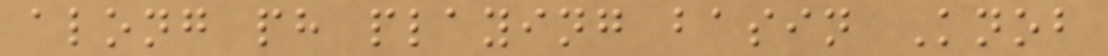along ph playing basin Knob
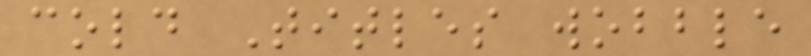cold Titles wobble
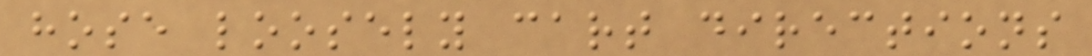hose loosely cart directions
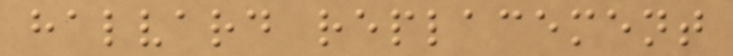halvard replacement
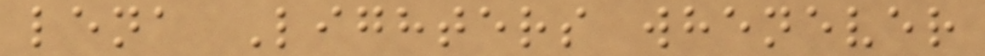lena Lighters whenever
